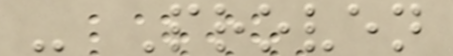- Proven
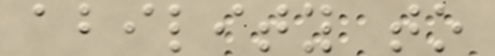ability to
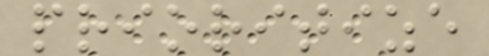prioritize
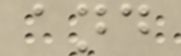and
